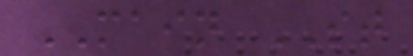MAIN ST
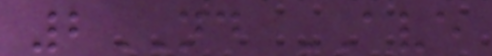2ND AVE
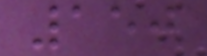150
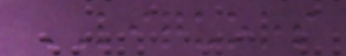LIQUORS
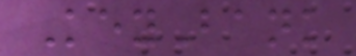KeyBank
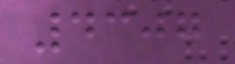4307
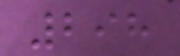298
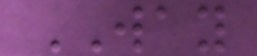WAY
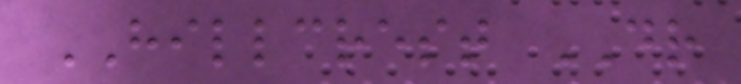HILLCREST DR
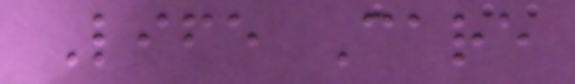Life Care
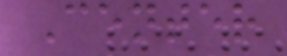Center
